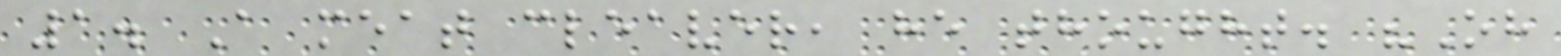1. A meat cleaver, he thought. "Oh
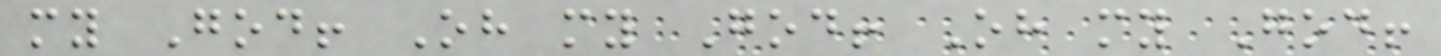my God! Oh my God! Oh my God!
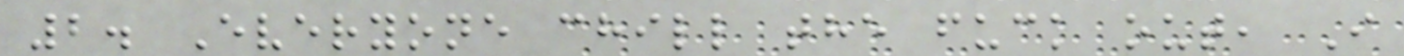2. Everyone chill the fuck out, I
